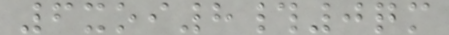6xoi8#0qm
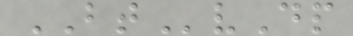BTvDp
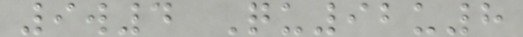9w4 Qu92u8
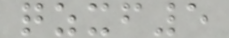qzxf5
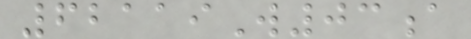62119W03a
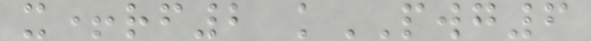x+rf2 kPWG6
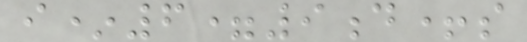i*6=9d+s
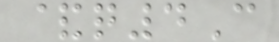&q4C
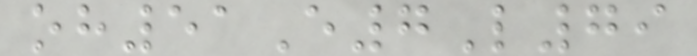oh51E7L79
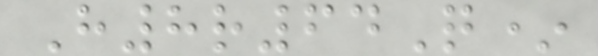H8r64Q*
